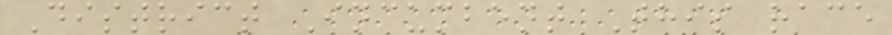District Incumbent This race
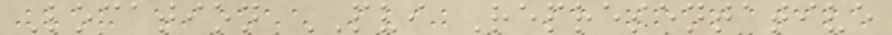Location PVI Representative
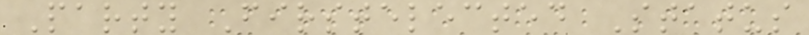Party Firstelected Status
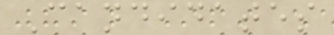Candidates
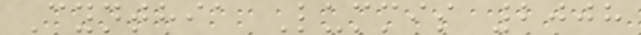Cynthia Lummis 2008
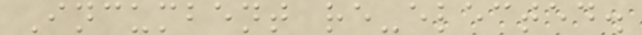Incumbent re-elected.
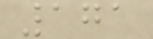171
